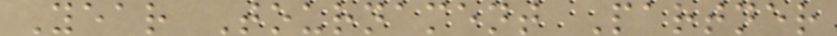Year Tournament Partner
